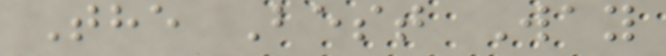The Best Way
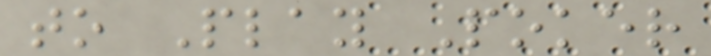to Play Poker
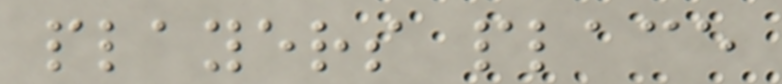players place
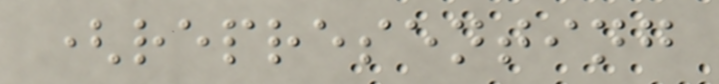(representing
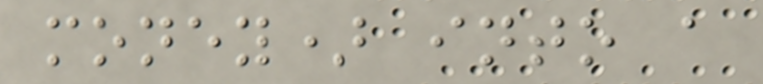money) into a
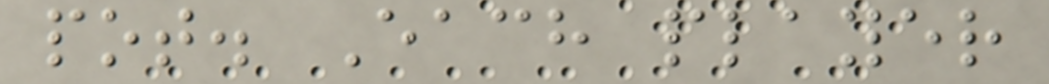pot. Each player
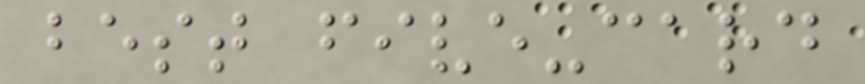best five-card
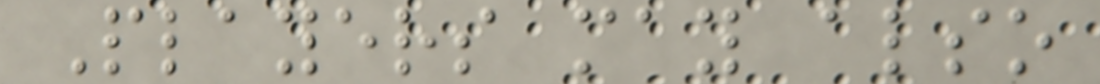Players may also
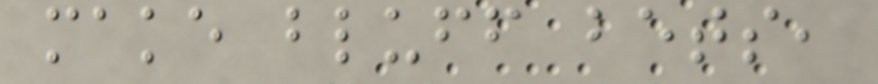make bluff bets,
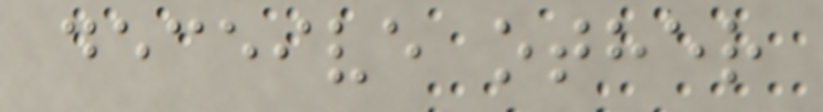deceive other
